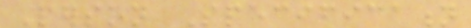Person Specification
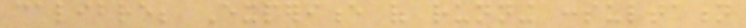calibre; Experience of running consultation
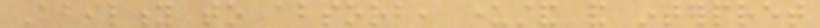Ability to absorb, understand and interpret
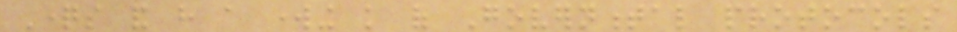Questions and have a working knowledge of Governmental protocols
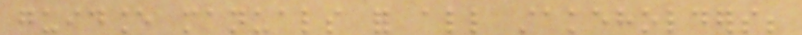guidance manuals for all stakeholders;
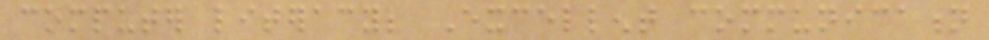computer literacy; Excellent communication
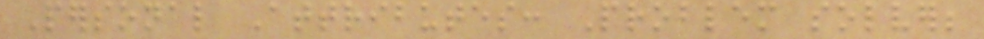Personal Attributes: Problem solver;
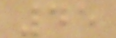45
